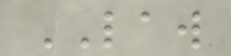LAW
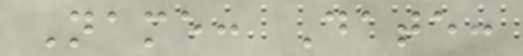Name: Date:
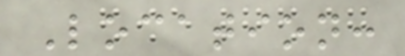Location:
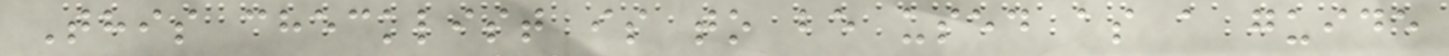This checklist is to be used as a guide
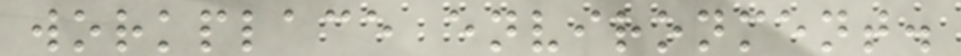workplace environment.
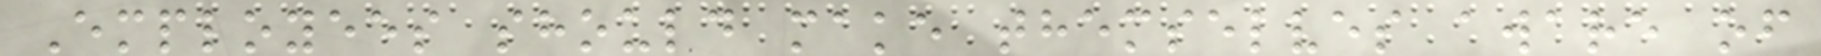Employees should make themselves aware of
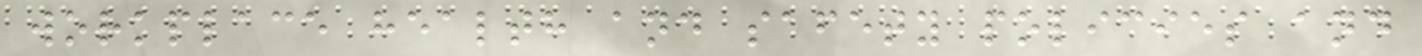workplace health and safety policies and
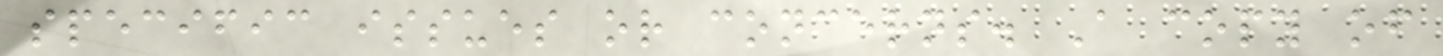specific issues or concerns. A copy of
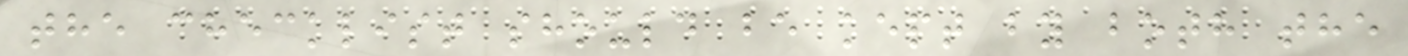the checklist should be kept by both the
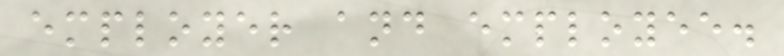employer and employee.
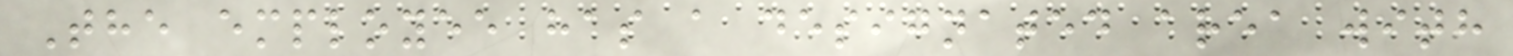The employee has a designated area with
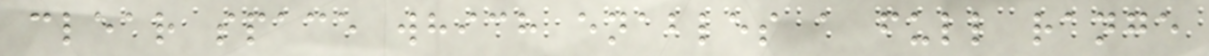clear space which enables a full range
